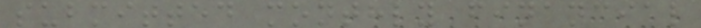submitted monthly financial
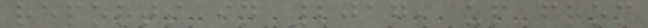reports in 2017, up from
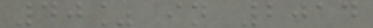40% in 2014
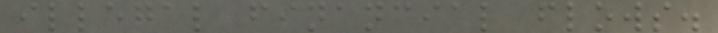illegal financial flows.
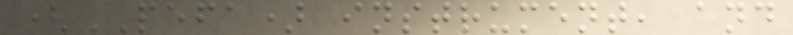(PEFA) instrument, and
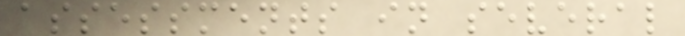assessments in several
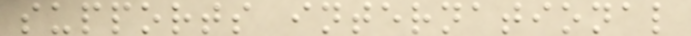supports international
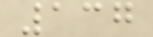137
